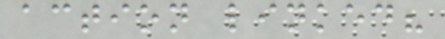action linked?
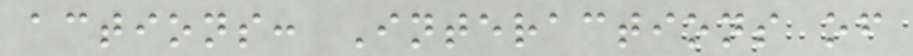actions: Interactions of
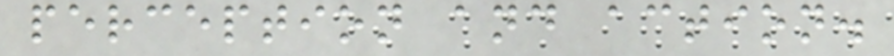perception and action.
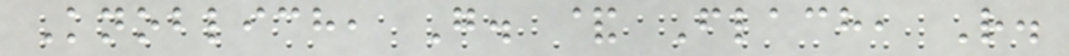Knoblich, G. & Flach, R.
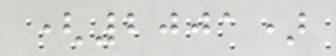(2001)
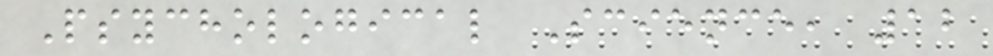Psychological Science, 12
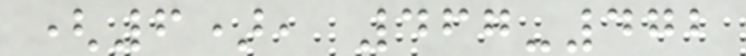(6), 467-472
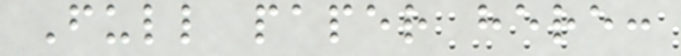Full paper here:
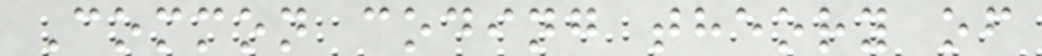Common coding theory of
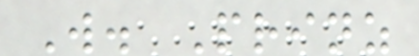W. Prinz
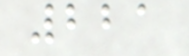221
